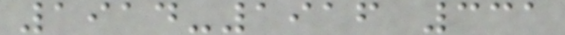1914-1916 331
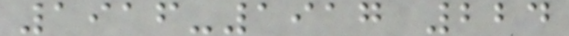1916-1917 224
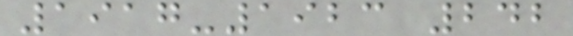1917-1923 242
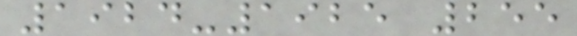1924-1925 255
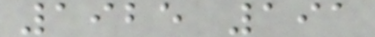1925 191
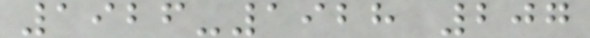1926-1928 207
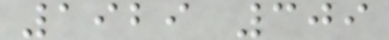1929 309
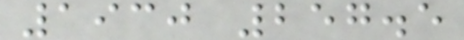1930 257.5
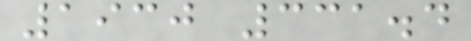1930 331.4
